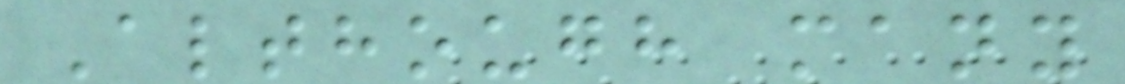Although many
